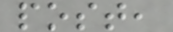post,
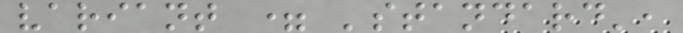variant = 'standard',
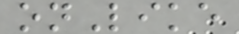onLike
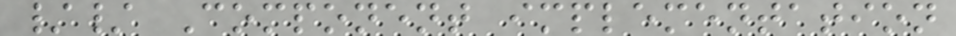// Component implementation
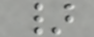}
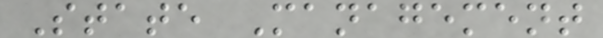State Management
